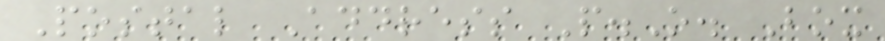Postal Address P.O. Box
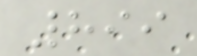899
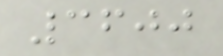3600
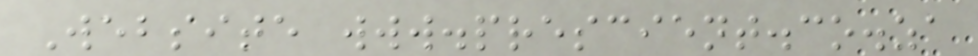Website www.prescient.co.za
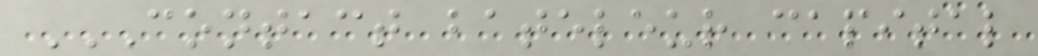CONTACT BATELEUR CAPITAL
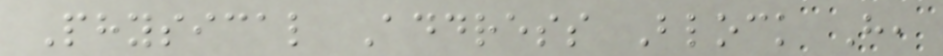Physical Address Block H,
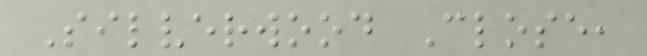Silverwood Close,
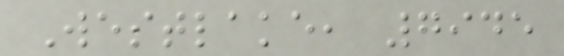Westlake, 7945
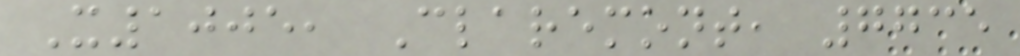X1005, Claremont, 7735
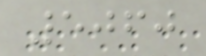5060
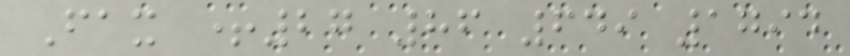Fax +27 86 649 1794
